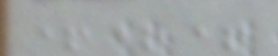+++
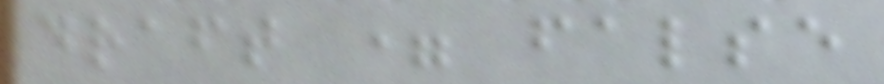draft = false
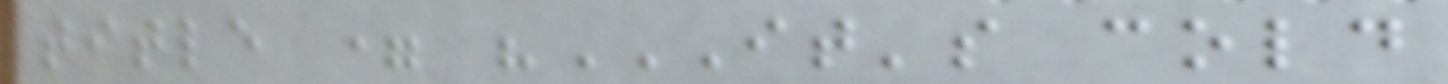title = "IT'S COLD
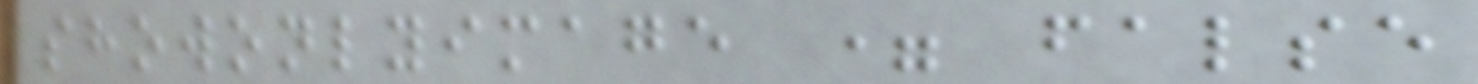showonlyimage = false
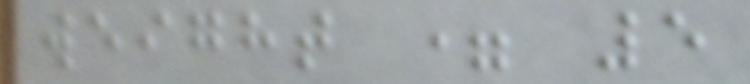weight = 5
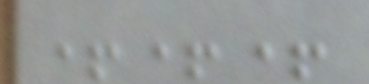+++
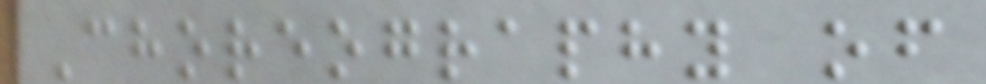Choreography of
